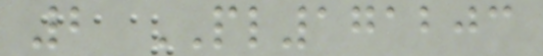2 PL171203
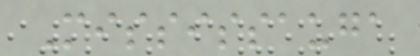Mississauga
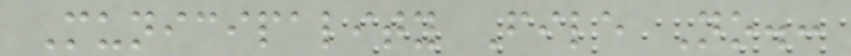Municipality File No.:
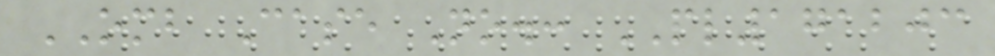OMB Case No.: PL171203
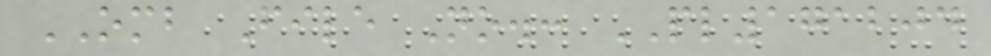OMB File No.: PL171204
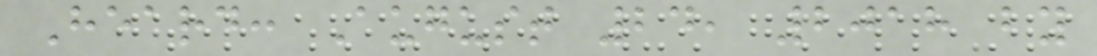Heard: August 24, 2018 by
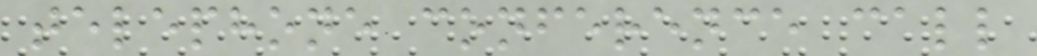telephone conference call
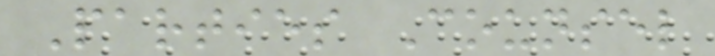Parties Counsel
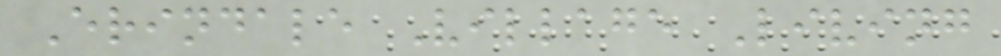Erindale Village Living
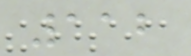112
